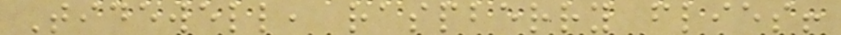Tidewell, raspberry flies!
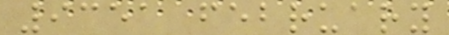9351 february
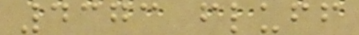4373 fluff
